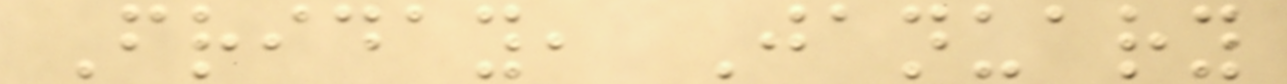Friday, January
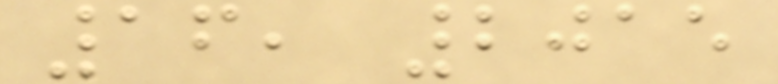16, 2015
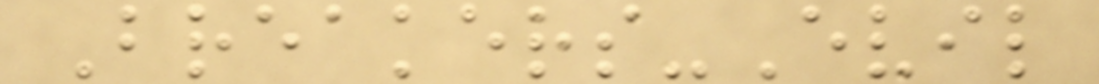Breakers-Evil
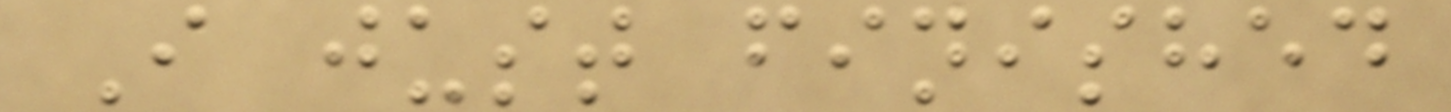I just finished
